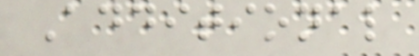Additional
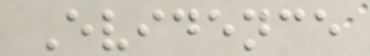Evidence
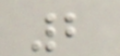2
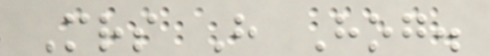Mrs H Hog.
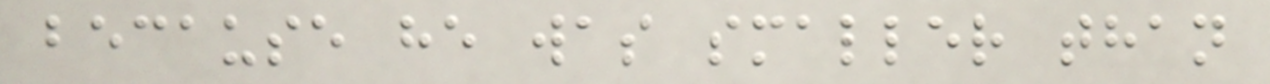because he was smaller than
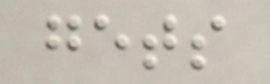gets
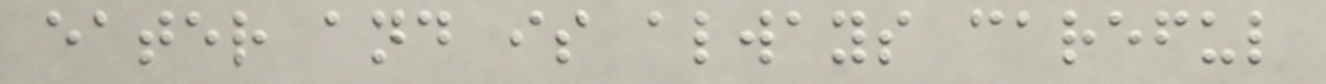eater and is always careful
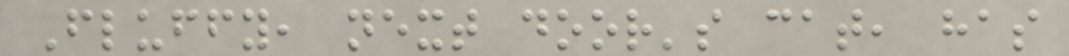Fluffy, next door's cat, has
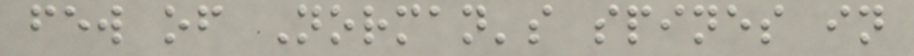few of Norman's spines in
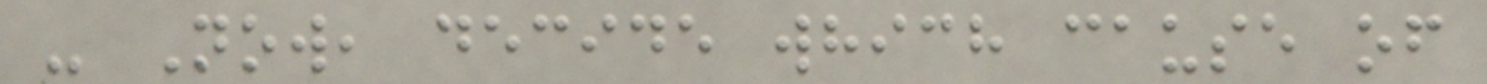- Now, decide which cause of
